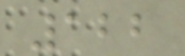122
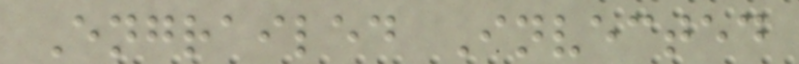Engrailed Invected
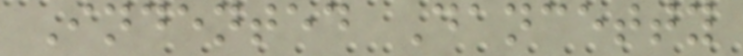Indented Dancetty
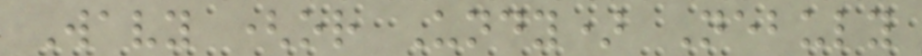Wavy (or Undy) Nebuly
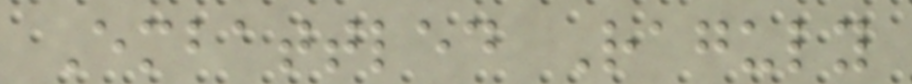Embattled Raguly
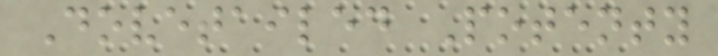Dovetailed Potenty
